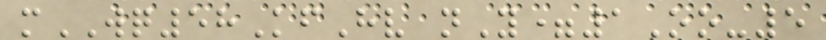mWQ58KfHv nY=1Oo-5
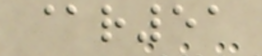@r51
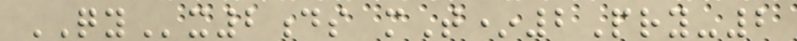QYx2ds mT*2Pry-2
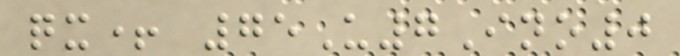qx+ 75U7Ino0
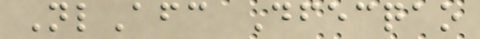NlAfc Dfecqao
